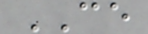CE
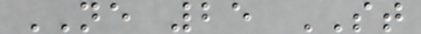NE 25 ST
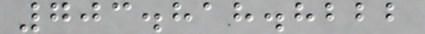703.818.8222
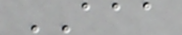AAA
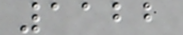1122
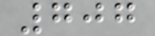707
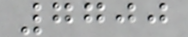7700
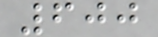600
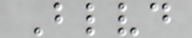Blvd
